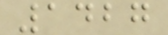1427
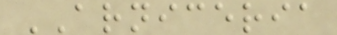ARNICERIA
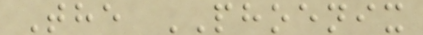The PHOENIX
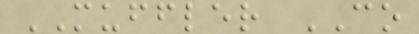MUFFLER CO
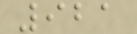921
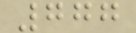777
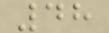48
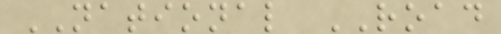NATIONAL ROAD
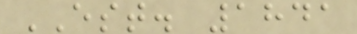EST. 1841
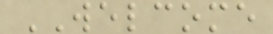WELCOME
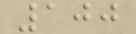100
